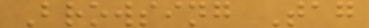Browsing Tag
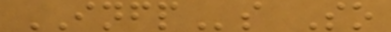INFPs So
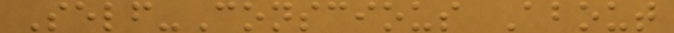Self-Conscious About
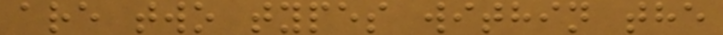are two types within the
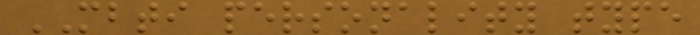MBTI personality type
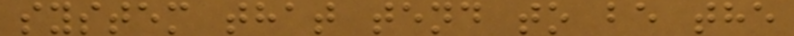system that tend to be the
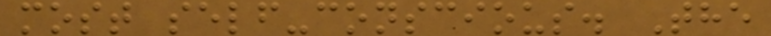most self-conscious. The
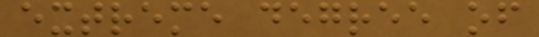extreme degree of
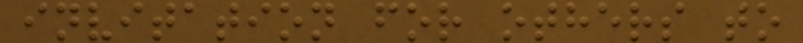invitation for others to
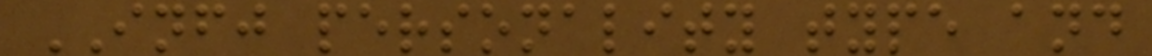INFJ personality type and
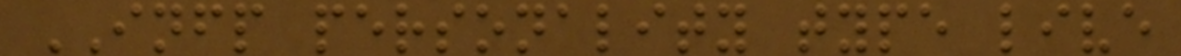INFP personality type live
